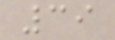39
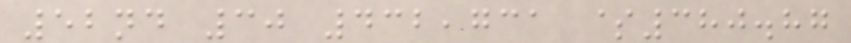52nd 30 432,731 $380.87
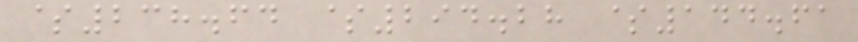$238.64 $294.28 $144.61
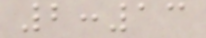2:13
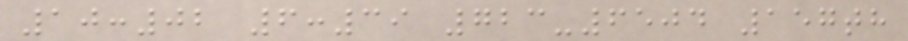10:02 6:39 723-6504 157th
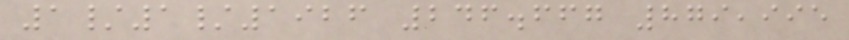1/1/1926 246.667 879,995
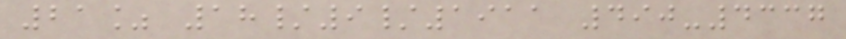21% 18/9/1911 490-4337
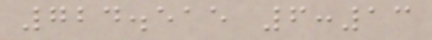724.515 6:13
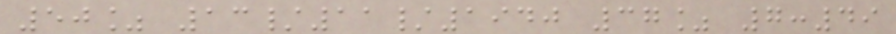50% 13/11/1940 37% 7:49
